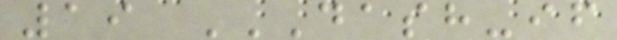19 DASH-IF
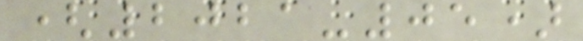(2021-05)
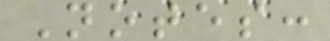Notes:
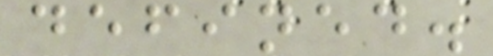defined.
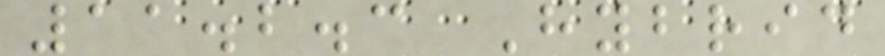11.2.3 Hybrid
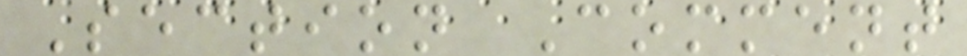Section Comment
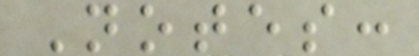Notes:
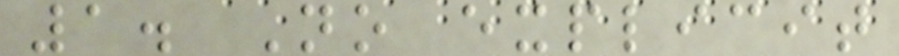1. No explicit
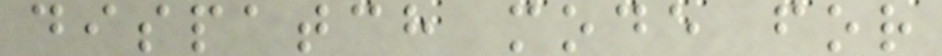dispatch mode for
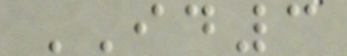ID3
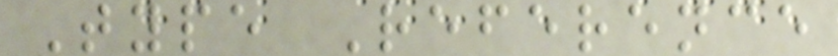Type Reference
